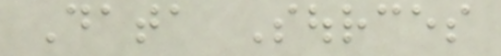Data Sources
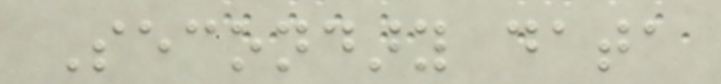Secondary data
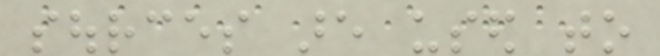sources are used to
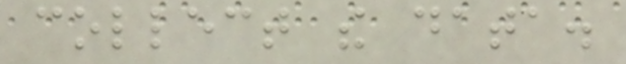collect the data.
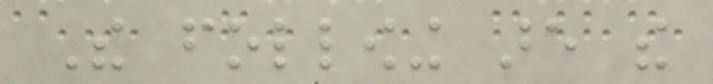The following are the
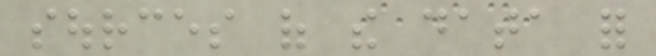sources of the data for
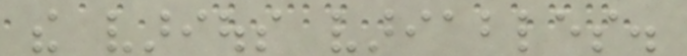the various variables.
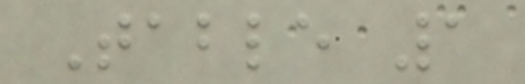Table 1
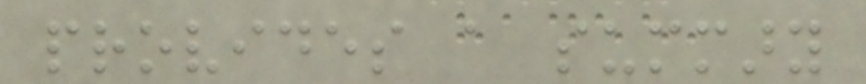provides a summary
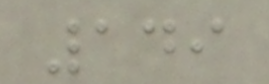149
